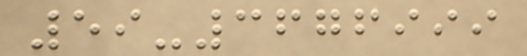59-3676999
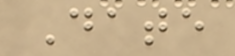Date
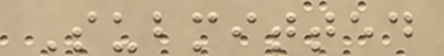Submitted
